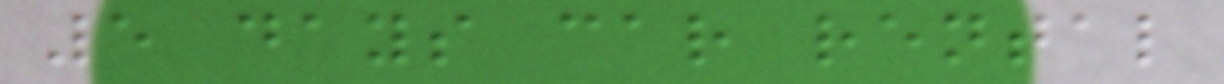5 days car rental
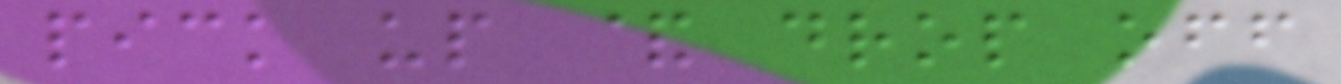pick up & drop off
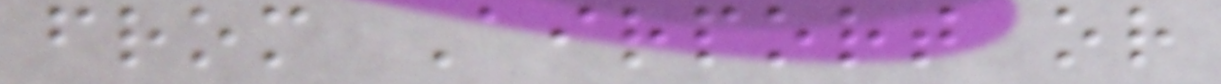from Airport or
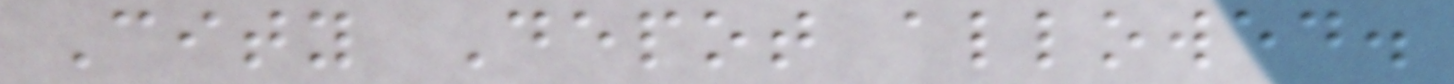City Depot allowed.
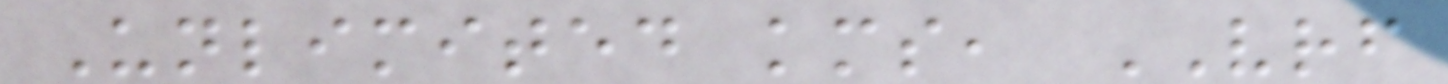Unlimited kms, VRF
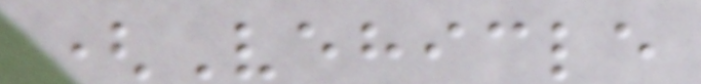(Vehicle
